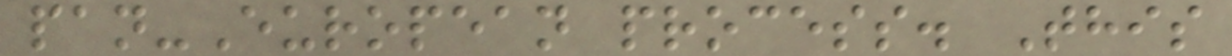pan-European process. This
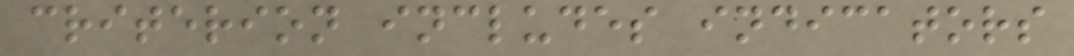criterion includes indicators
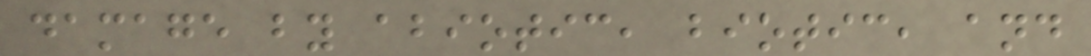damage by abiotic, biotic, and
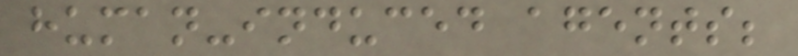human-induced agents;
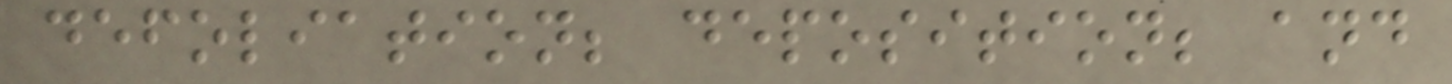defoliation; deposition; and
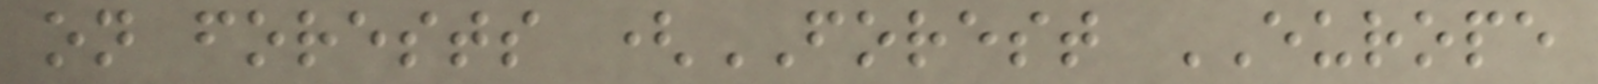on forests (FOREST EUROPE
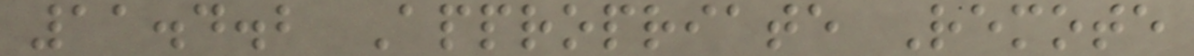11.4.2 Appropriate Remote
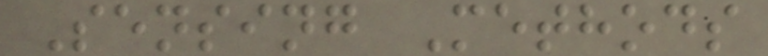Sensing Methods
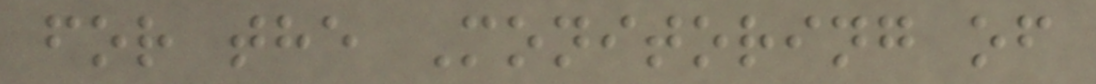for the Monitoring of
